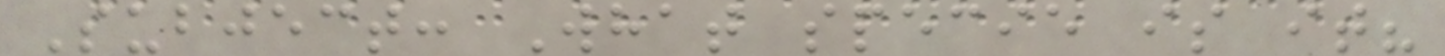Subject: What specie is it?
